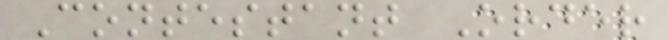Contestant Order
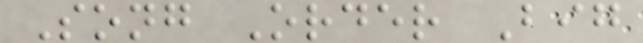Song Order Big
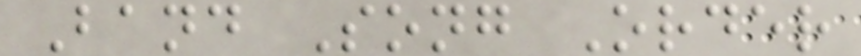Band Song Order
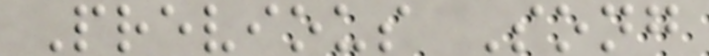Previous Song
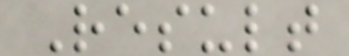Result
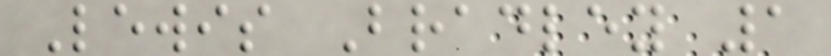Lewis Bradley 1
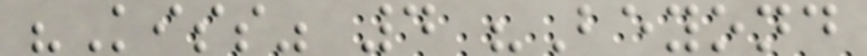"Kiss" 4 "Beyond
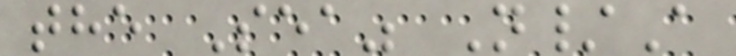the Sea" N/A
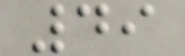49
